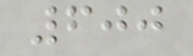600
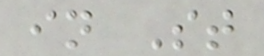in St
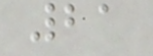21
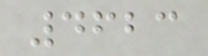4623
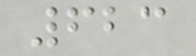623
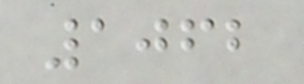1062
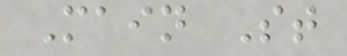Main St
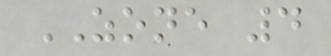ZONE 4
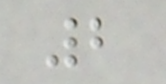2
